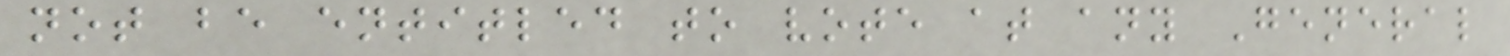not be entitled to vote at any General
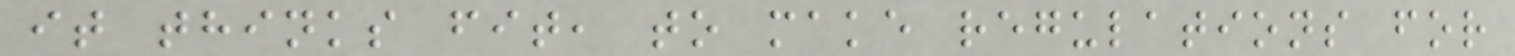it thinks fit, to make regulations for
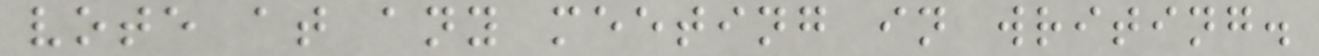vote at any meeting in writing.
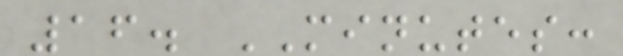16. MINUTES:
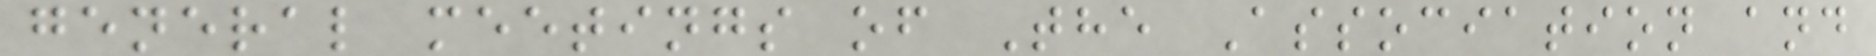general meetings of The Association and
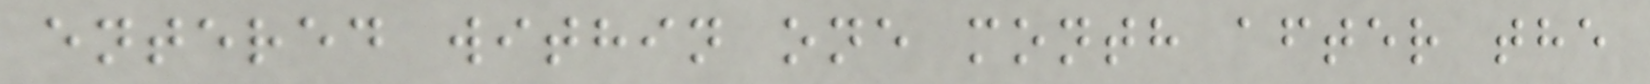entered within one month after the
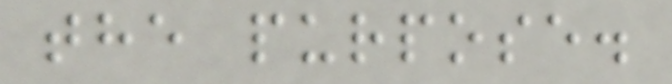the purpose.
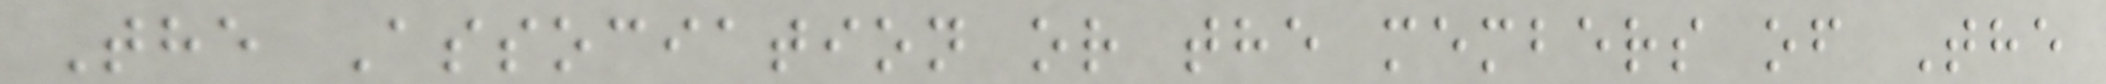The Association or the members of The
